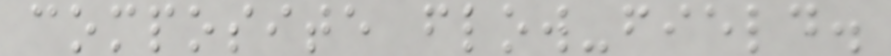composite flow-field.
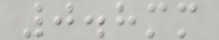0.8mm
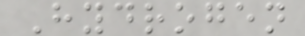Hydrogen
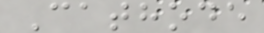Cathode
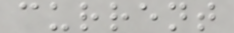current
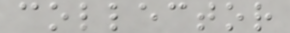collector
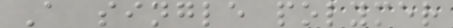A single polymer
